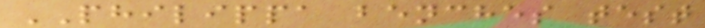PHILIPPA benches test
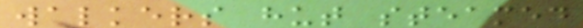walkers hut steamed
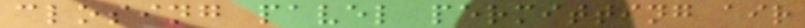closing pavel permitting air
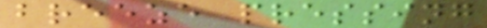breeze pressing
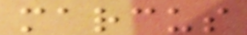marcus
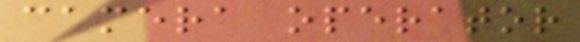camera operator
